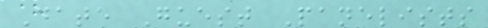Date Guest Panelists
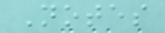Notes
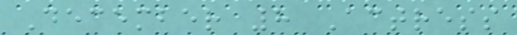December 8 Actress
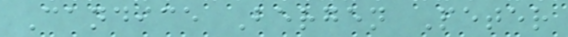Candice Bergen Peter
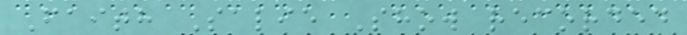Faith Salie Show recorded
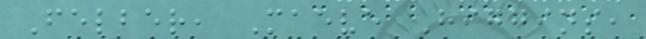Felber, Maeve Higgins,
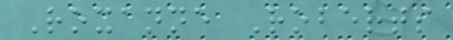Roxanne Roberts
